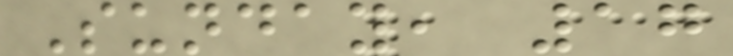Sunday, 17
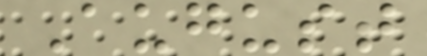August
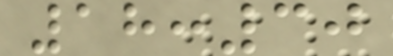18:30
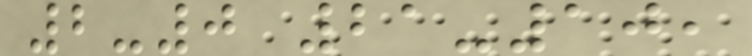2-0 21-10,
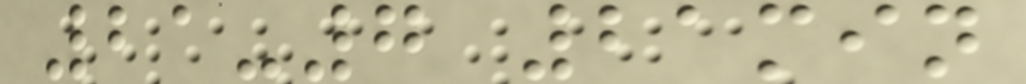21-7 21min
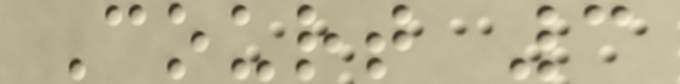Court 3
